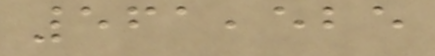561,525
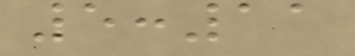5:11
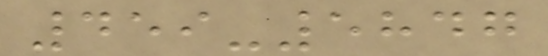459-5847
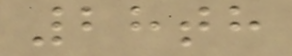28th
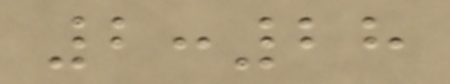2:28
